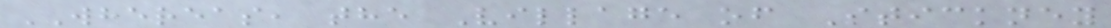WHEREAS, the Village of Stickney
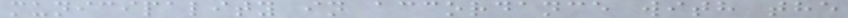municipality in accordance with the
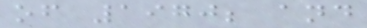of 1970; and
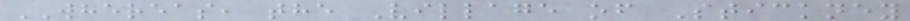WHEREAS, the Village of Stickney
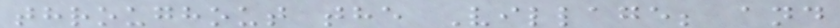throughout the Village; and
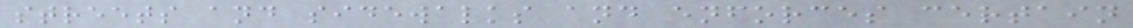streets and sidewalks and enforces certain
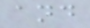and
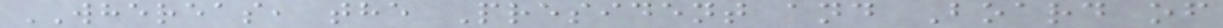WHEREAS, the President and Board of
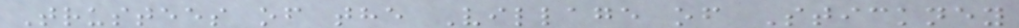Trustees of the Village of Stickney
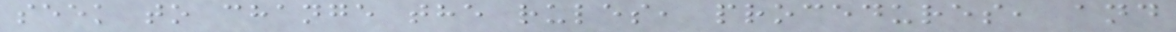seek to change the rules, procedures, and
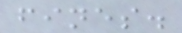fines.
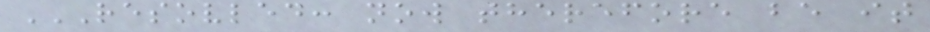RESOVLED: NOW THEREFORE BE IT
